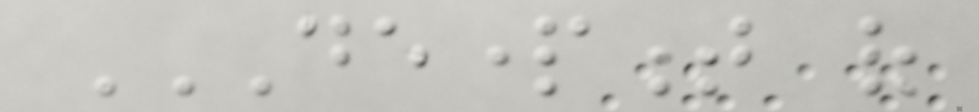DEPARTMENT OF
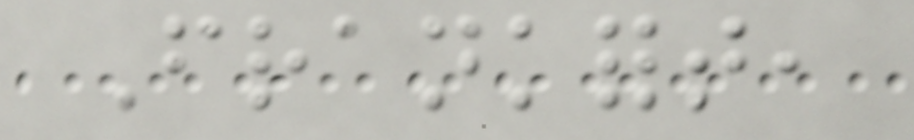Frankfort,
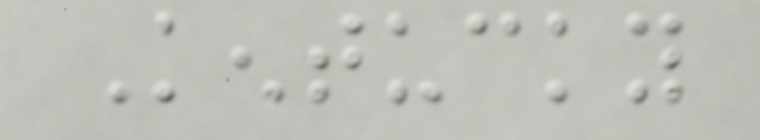Kentucky
